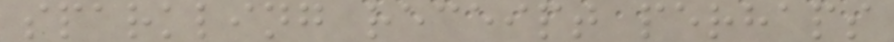sparkling receipt perhaps
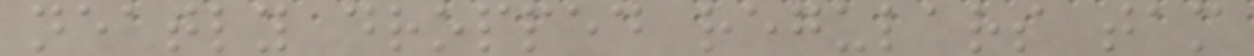neatly dropped regulars tam
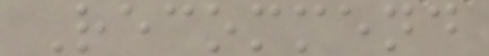Recommend
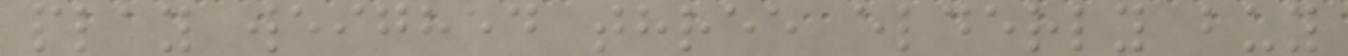play weighed three elderly buy
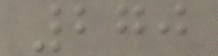270
